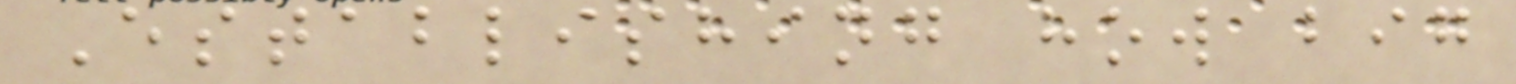Establishing how big
